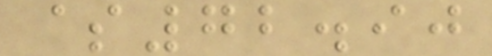$72.90
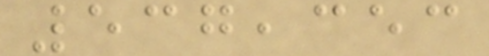537,353
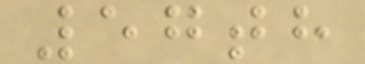57th
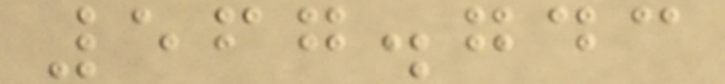567.743
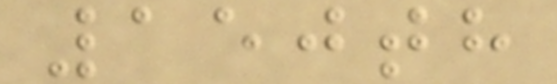150th
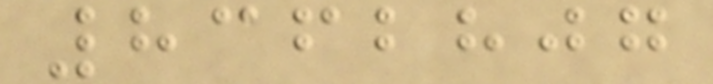8362807
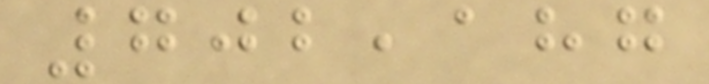702,187
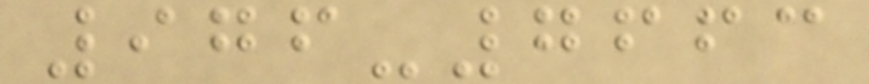976-7663
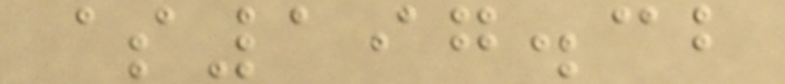$197.32
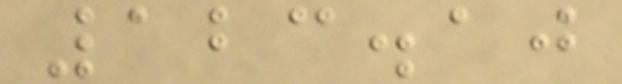123.10
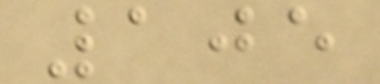105
